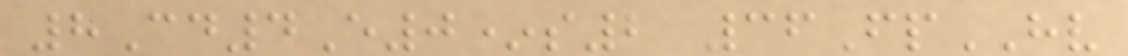8Cd4E0*s2 36FpHV
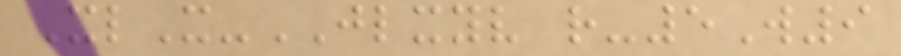XlX-JLXYV r-5W9
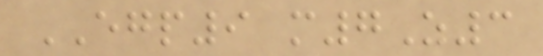EGP9 m7Z3
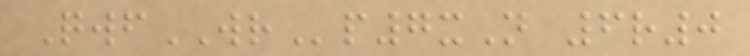QwfWRp7xN 6r0
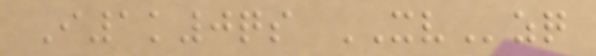I1k0qs XVzq
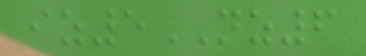iz5NZ6
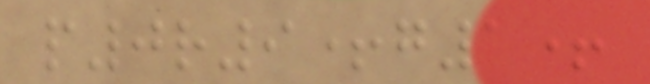p0r9+g1+
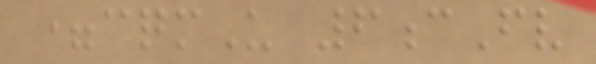=cqmU 6cFv
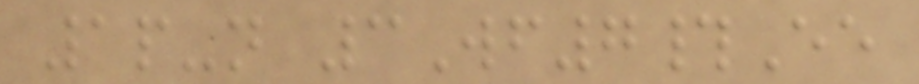1p-n 3Wf7#Ee
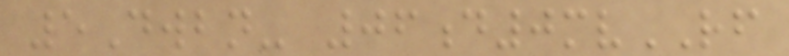5Dwbn- 06d0mvRF
